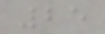25
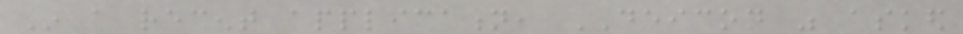In a recent application, DEICON was asked
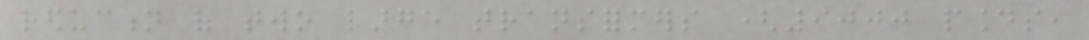reduction of two large transformers (9000 pounds,
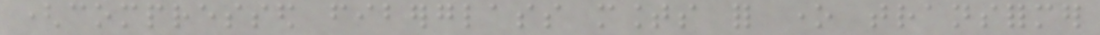(compressed fiberglass mounts for one transformer
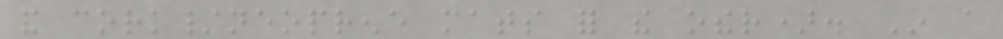and cork/neoprene mats for the other). In a
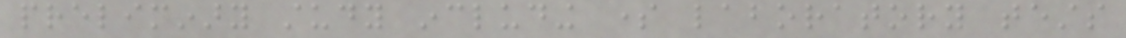preliminary study including some laboratory tests
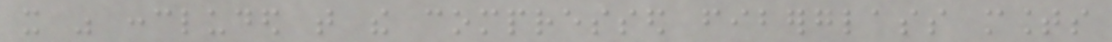it was concluded that the compressed fiberglass mounts
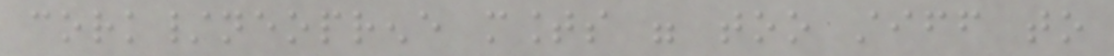cork/neoprene mounts were too stiff to
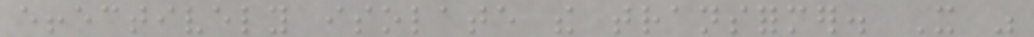effectively isolate the transformer. It was
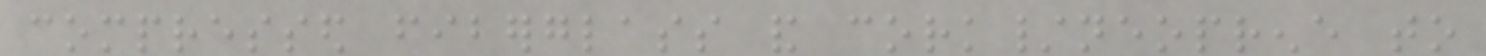compressed fiberglass and cork/neoprene to
